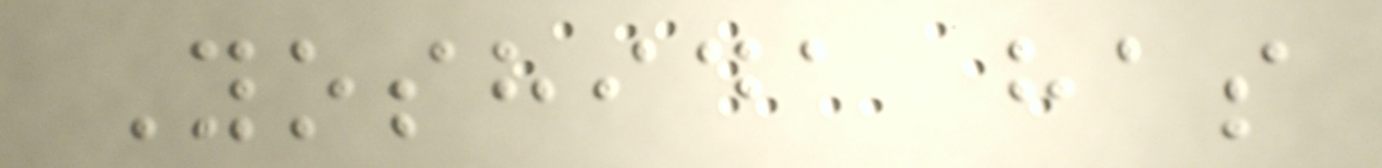Yoshida has
